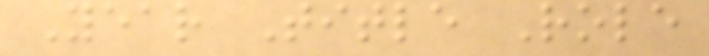Year Title Role
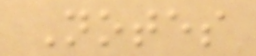Notes
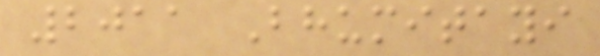2011 Bhumitayi
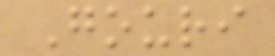Gouri
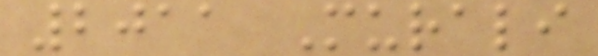2011 Murali
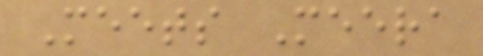Meets Meera
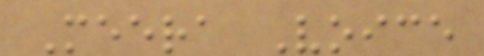Meera Voice
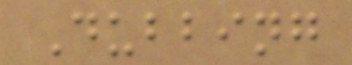Dubbing
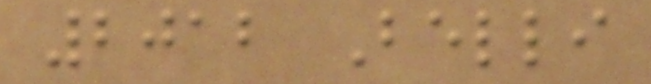2012 Belli
